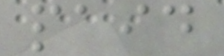paid
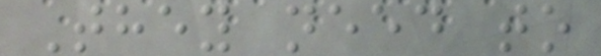They need to
